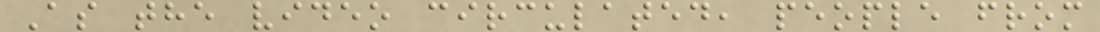As the video circulated, people from
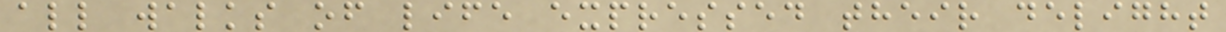all walks of life expressed their delight
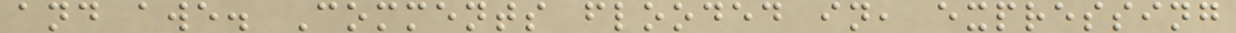and awe. Comments flooded in, expressing
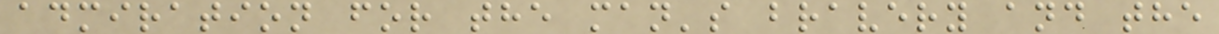admiration for the man's bravery and the
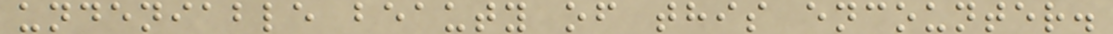undeniable beauty of this encounter.
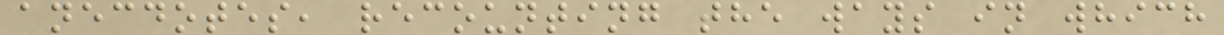anecdotes, recounting the ways in which
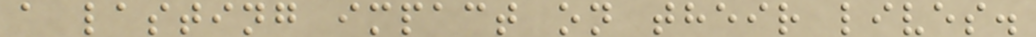a lasting impact on their lives.
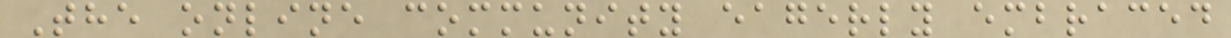The online community eagerly embraced
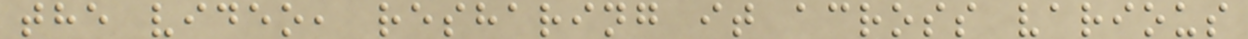the video, resharing it across various
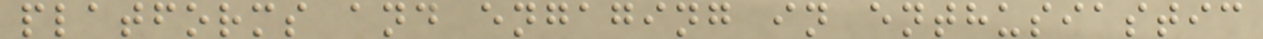platforms and engaging in enthusiastic
